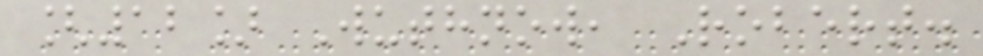[12] Wuthnow, Robert.
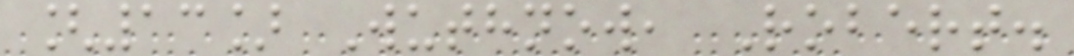[13] Wuthnow, Robert.
